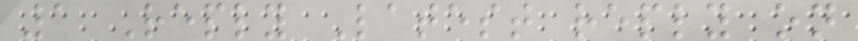1 Reply Latest reply on
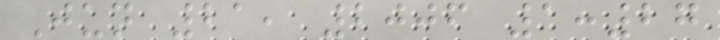Jun 21, 2006 1:27
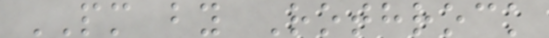PM by Rothrock
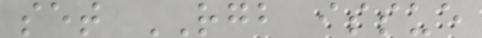set RGB issue
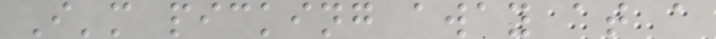I'm picking away at a
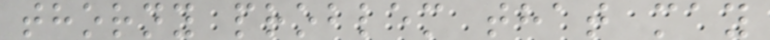thorny problem that may
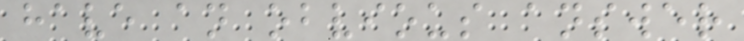have an obvious answer
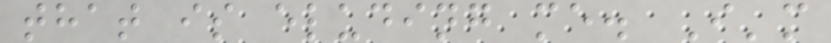that is eluding me. I'm
